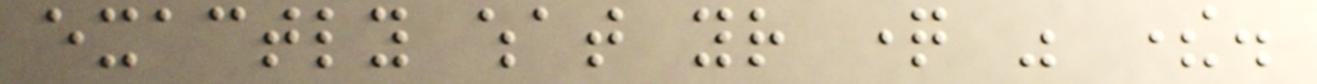exactly what your question was there.
